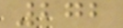272
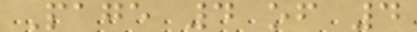Page 4 of 4
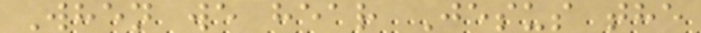When we hear Jesus the
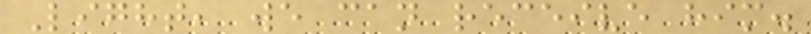Light, we can receive him.
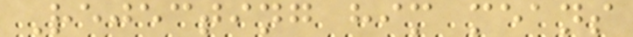Rejecting him means
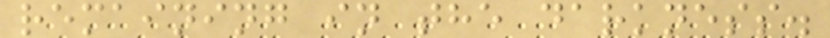remaining in the darkness.
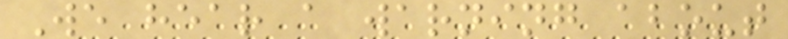We hear a warning about
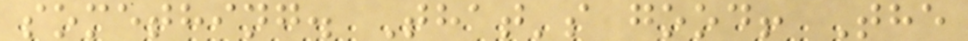something. That's good! The
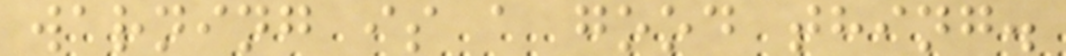warning is a good thing.
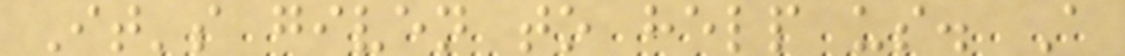It's given to help us. A
